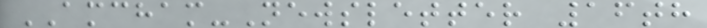AMCHAM-Newsletter 16th
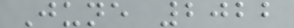June 2022
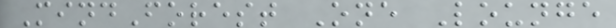MindForest One Lounge
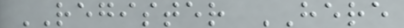REGISTER HERE
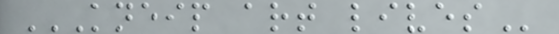KNEIP ART LIVES
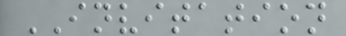INVITATION
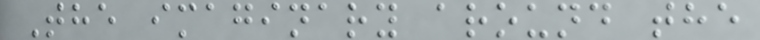The imaginary around the
